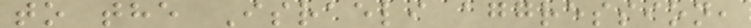to the Israeli aggression,
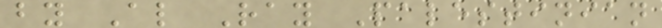by Al Ray Palestinian
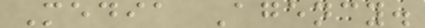Media Agency.
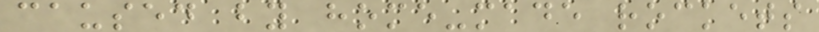caused by home-made rockets
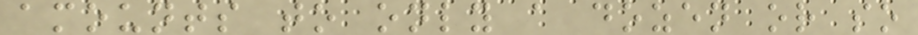amounts to only a dozen or so
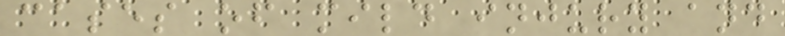cases of mild injury and
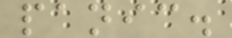panic.
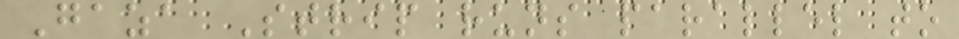Gaza Strip runs parallel to
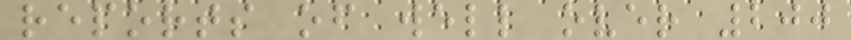reports of well over 200
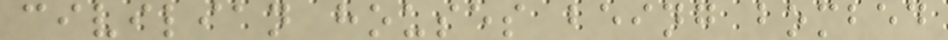civilian houses being bombed
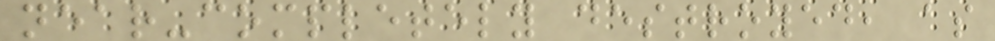near-completely destroyed, as
